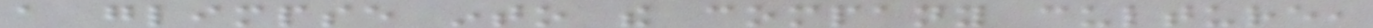a glimpse into the company culture,
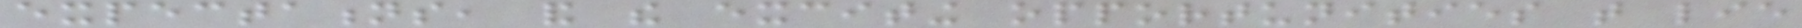expectations, and the exciting opportunities that lie
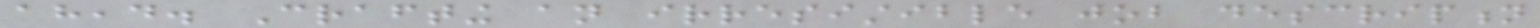ahead. Crafting an irresistible job description
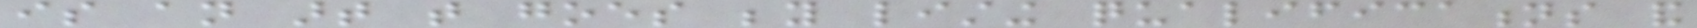is an art that goes beyond listing qualifications and
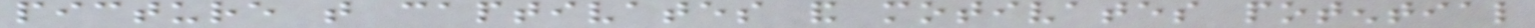picture that captivates and motivates potential
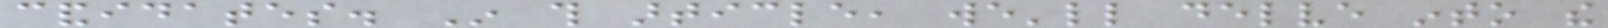candidates. In this article, we'll delve into the
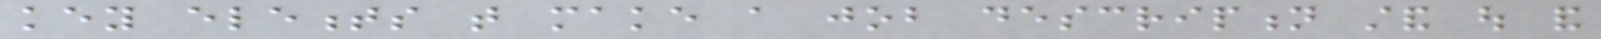key elements that make a job description stand out and
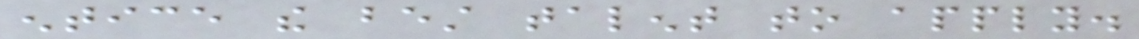entice the best talent to apply.
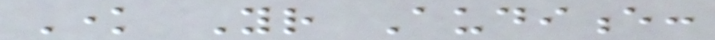Know Your Audience:
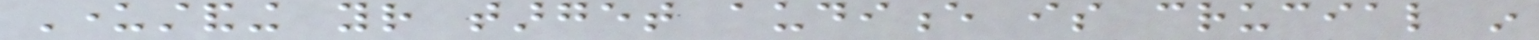Understanding your target audience is crucial in
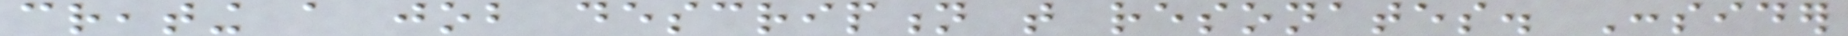creating a job description that resonates. Consider
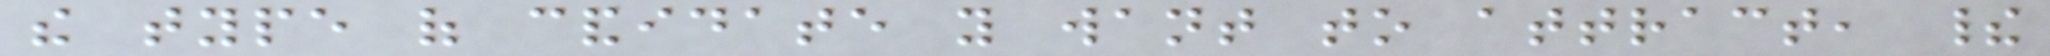the type of candidate you want to attract, their
